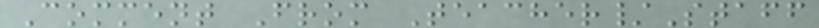Comment From Teacher/Staff
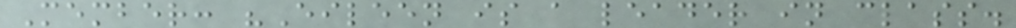Member: "Eileen is a leader in class.
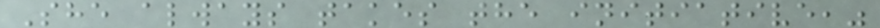She always takes the initiative,"
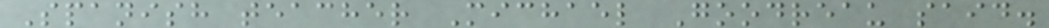Spanish teacher Michael Goodreau said.
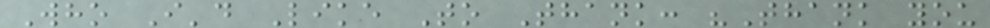Who I'd Like To Thank: "Thank you
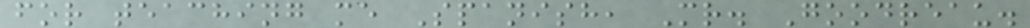for teaching me Spanish, Mr. Goodreau.
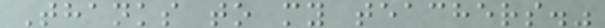Thanks to my teachers."
